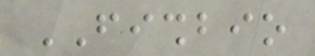FISHBIO
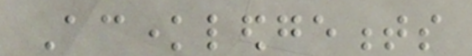Acknowledgements
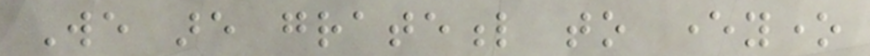We are grateful to everyone
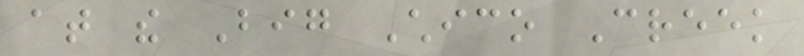at the Big Chico Creek
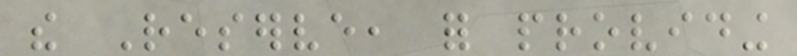the Reserve, for providing
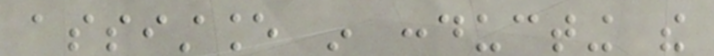assistance in conducting the
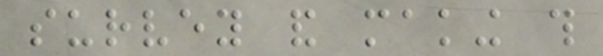survey and making this
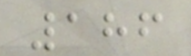186
